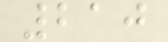210
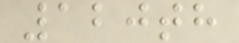120th
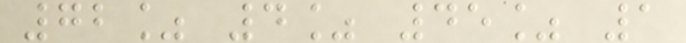72% 4% 45% 1
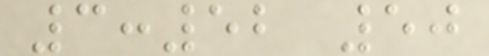3:52 50
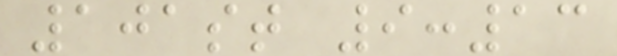101st 9:13
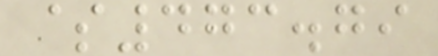$473.79
